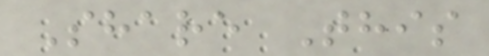Share This
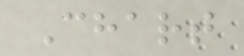Chart
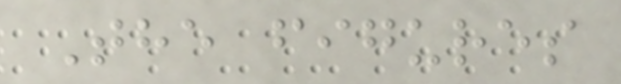The figures
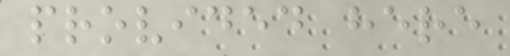provided here
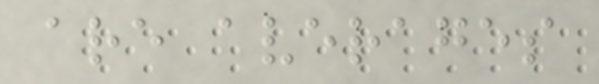are averages
